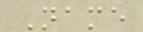Name
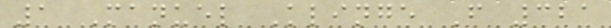1 Manuel Klinge F 321
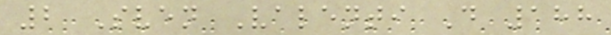2 Sven Valenti D 188
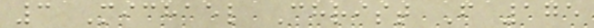3 Michael Christ F 175
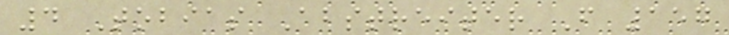4 Tobias Abstreiter F 157
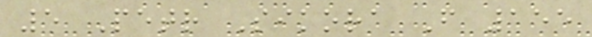5 Petr Sikora F 155
